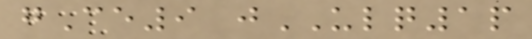gCe9 jULQ1p
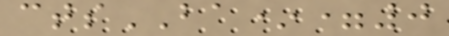ctsBA*=0
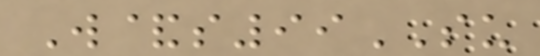W&s99SU
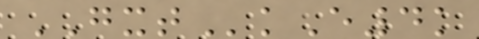GXTkE4k
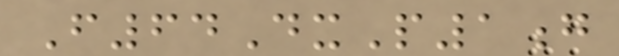F64DxP1g
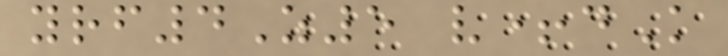yrf4Z5 v+dK
